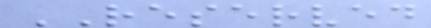RESERVED
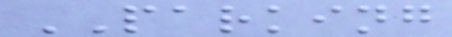PARKING
